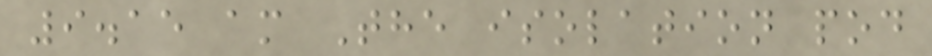9.15 am The isolation pod
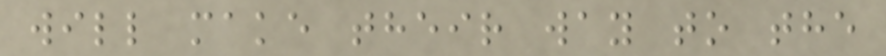will make their way to the
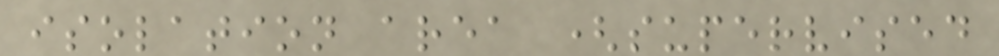isolation area (supervised
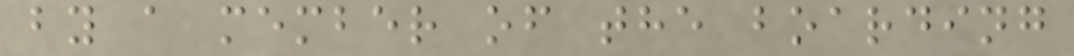by a member of the boarding
